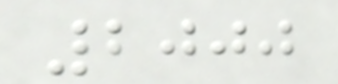2000
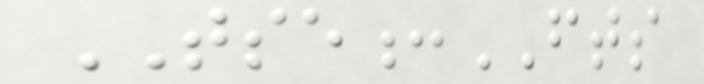TSE:FTS
